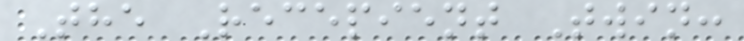The Recepient Twin:
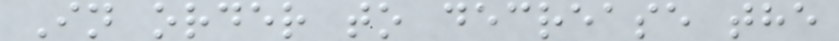In order to decrease the
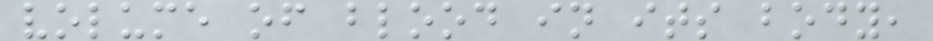volume of blood in its body,
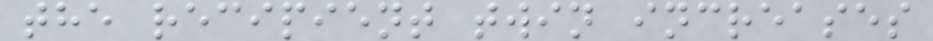the recipient twin increases
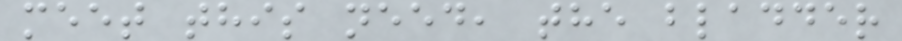meet this need, the bladder
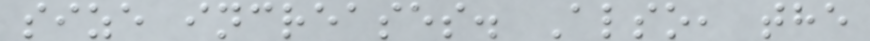size increases. Also, the
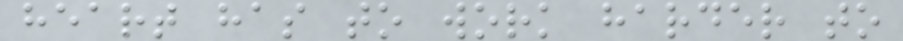heart has to work harder to
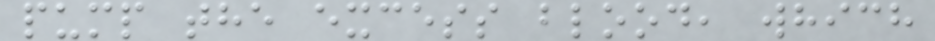pump the excess blood, which
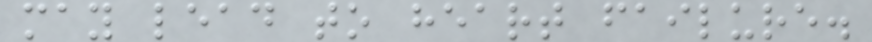may lead to heart failure.
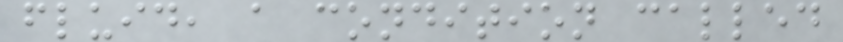fluid, a condition called
